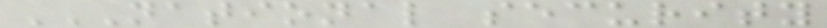NATIONAL SECURITY
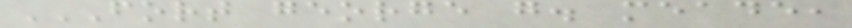FORT GEORGE G. MEADE,
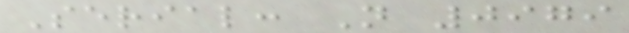Serial: N 0979
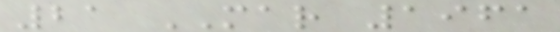21 MAR 1961
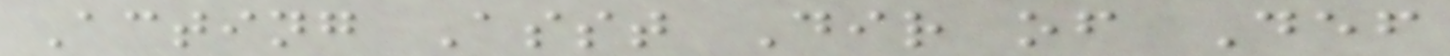Acting Asst Dir of Def
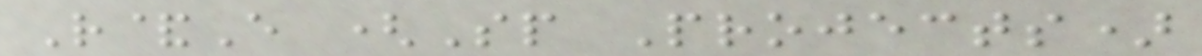R&E (Sp Projects)
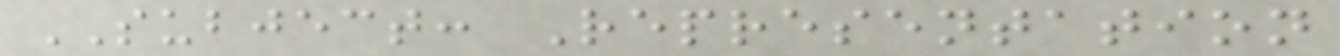SUBJECT: Representation
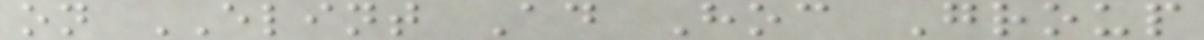on ELINT Ad Hoc Group
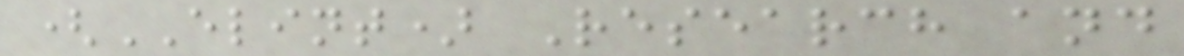(ELINT) Research and
